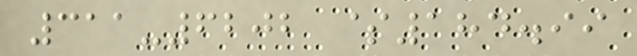311-6202 $184.99
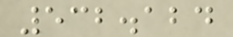532.124
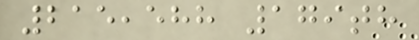215,588 179th
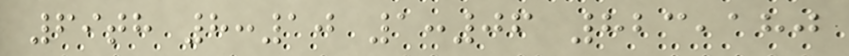69th 8:10 1:06 823,180
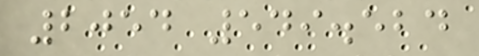2054 549.524
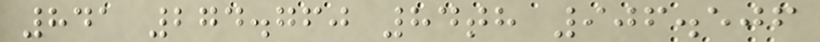841 274.760 84th 906.506
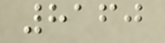8160
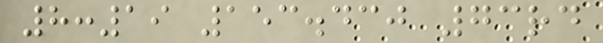8:19 153.430 73rd
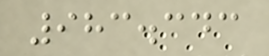983.343
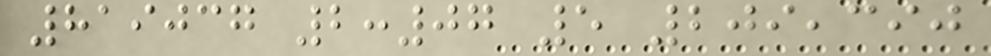819037 2:07 5 209,390
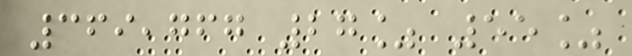369,767 27% 55%
